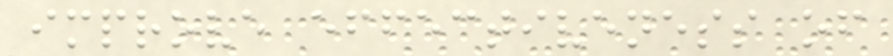improve effectiveness of
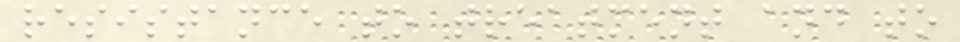resistance to treatment and to
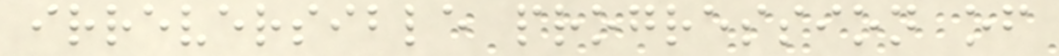irreversible progression of
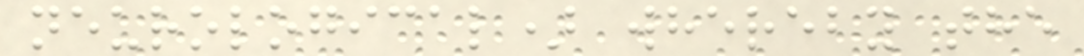neurological) whereby the
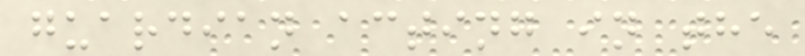guardian acting in the
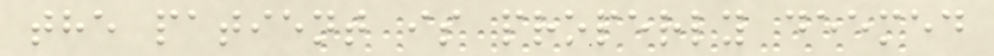the patient is properly deemed
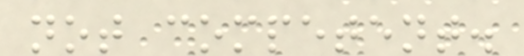not competent.
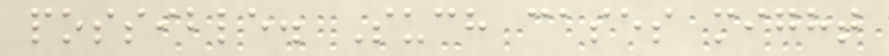possible. Such cases might
